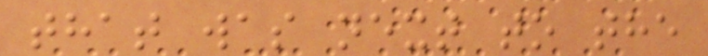that was next to the
